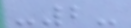-2-
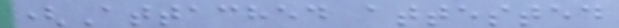(Attached attested
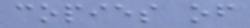copies of
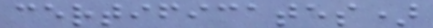certificates)
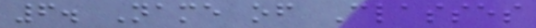6. Name of Classes
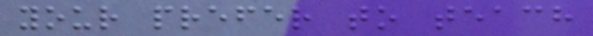your prefer to teach
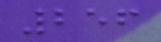256
